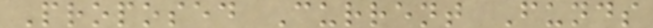Proposed Current Funds
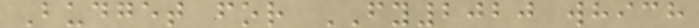Budget for FY2020 which
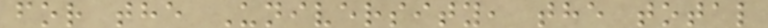for the University, the total
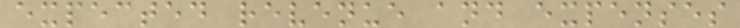expected revenue and expenses
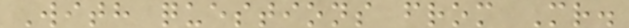With questions from Mr.
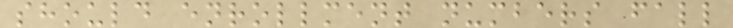should enrollment numbers fall
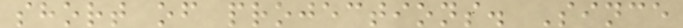short of projections. Since
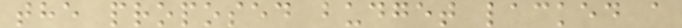the proposed budget lacked a
